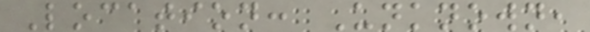Location: Unknown,
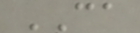CA
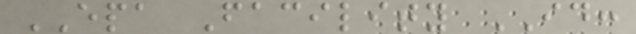EPA Facility ID:
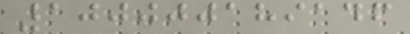100000189146
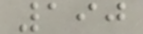190
